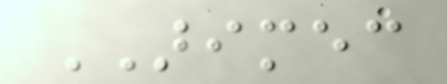ARIMEC
